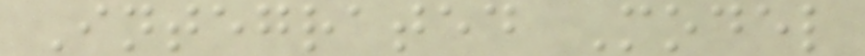Integrated Model
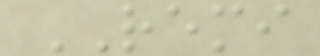REMI
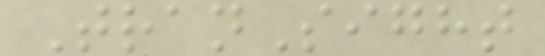TranSight
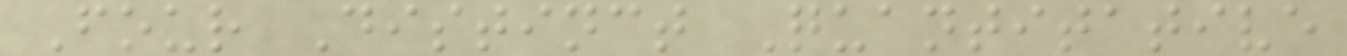Four Distinct Quantitative
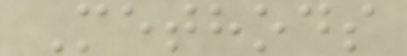Methods
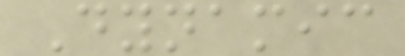Dynamic
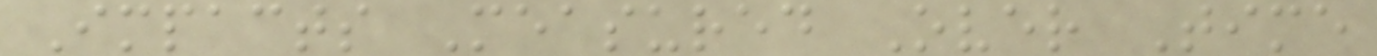Impacts Measured Over Time
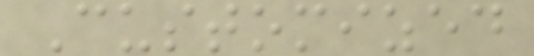Customized
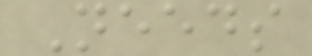Needs
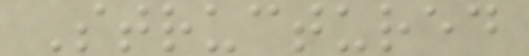Structured
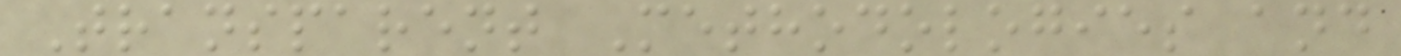Transparent Methodologies and
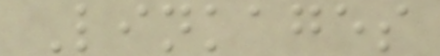Linkages
